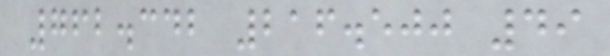762.342 216.500 49
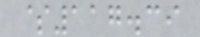$117.39
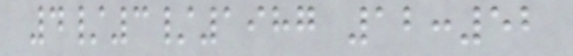4/3/1987 12:52
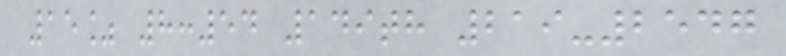15% 8:54 149th 219-2547
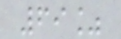69%
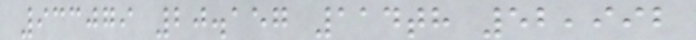933079 20.157 114th 52,992
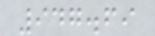947.69
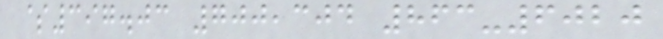$397.03 700,304 863-6020
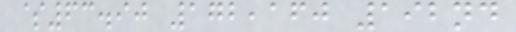$63.90 172,160 192nd
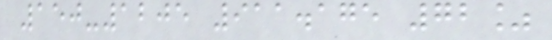150-1205 911.175 72%
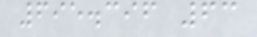695.396 63
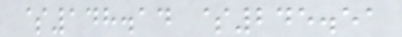$148.14 $245.51
